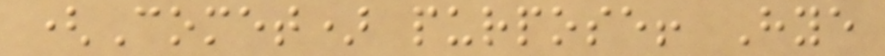(Comet) purpose! Hye
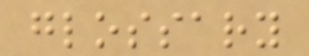glossary
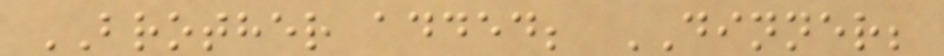BROTHER added; DINNER;
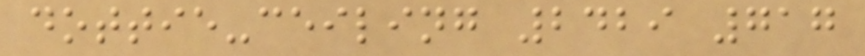dottie-ceiling 2429 717
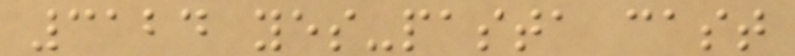3124 yes-pasta cast
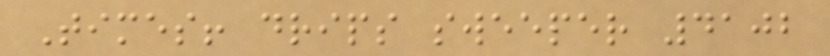Times! drips sweeper 4102
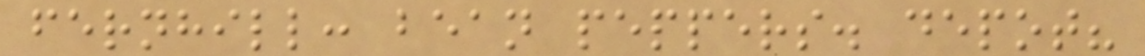fernhill: bean peppers. depot?
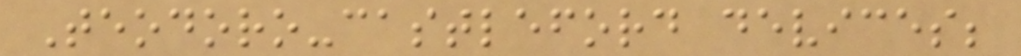Teodoro-castleford devices;
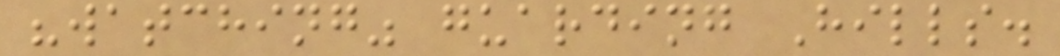"watching" guarding Hills.
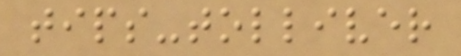tips-tolliver
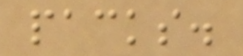packs.
